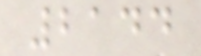2144
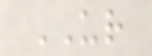UR
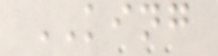KING
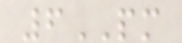6PM
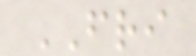FRI
